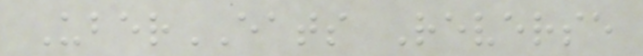UberEATS Reverse
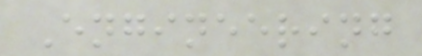Engineering
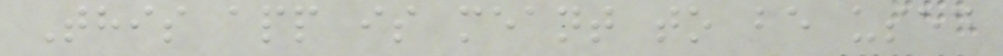This app is meant to be used
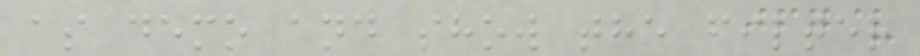as demo and show the filter
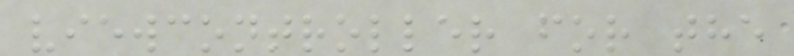viewcontroller for the
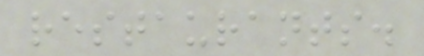restaurants.
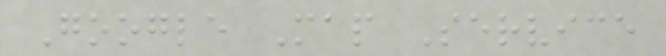Google Map Service
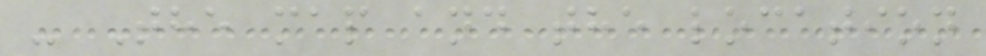- The map and the location
